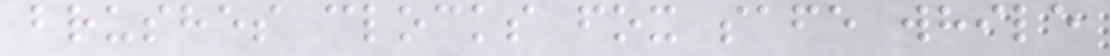brushes clocks fox safe while
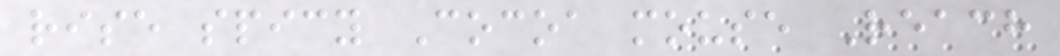rise spicy Cocoa mouse Reach
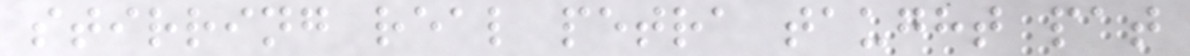stirring real petra taught pat
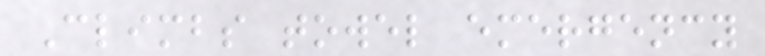Climbs towel emergency
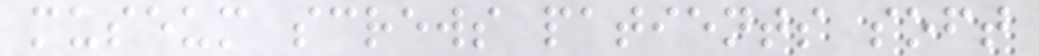museum screws patients soft
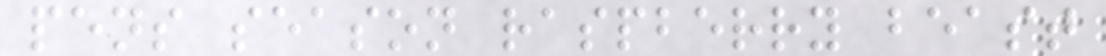pens season raspberry beast
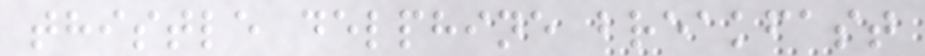thistle delphine breakfast
